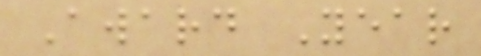Award Year
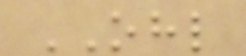OHL
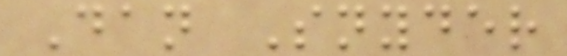Dan Snyder
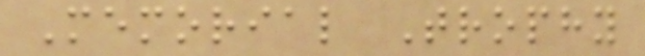Memorial Trophy
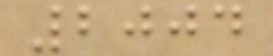2004
